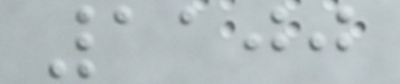1100
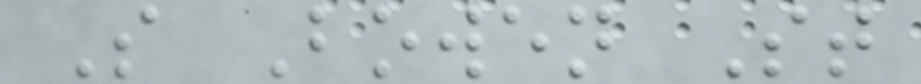S Bowen St
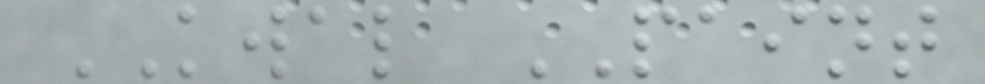KWAL PAINT
